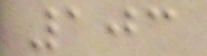103
